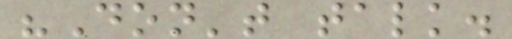"Don't talk.
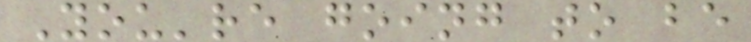You're going to be
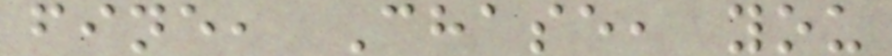fine, Chase, you
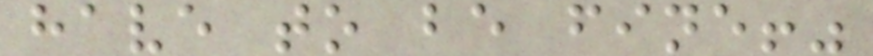have to be fine!"
